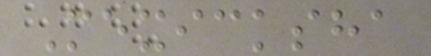Mexicksha
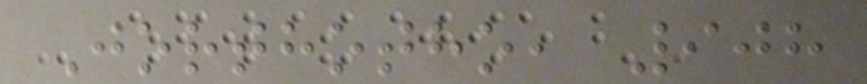Jorthotho, 908
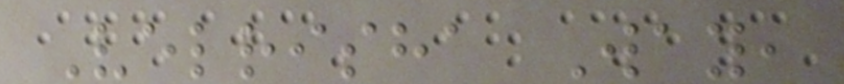Velrisha Way,
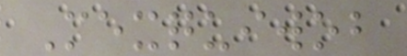Mexquiwob
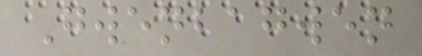Gwenbagwen
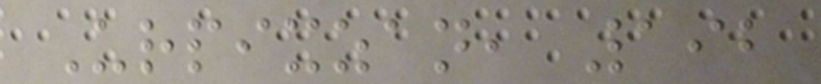Urpixzan, 192
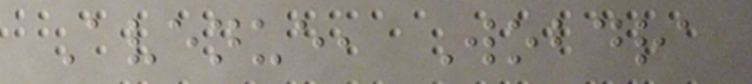Avenue, Wobdra
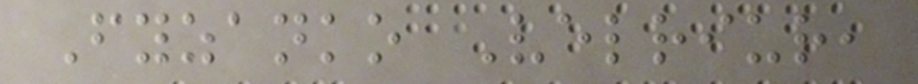Fyzanko Velriur,
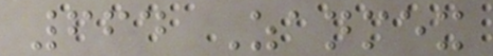664 Zanmex
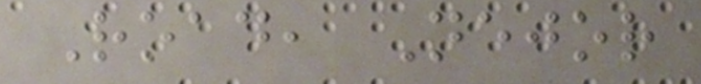Road, Nejor
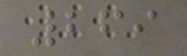269
